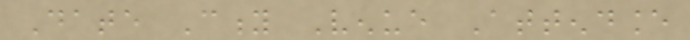Date City Venue Attendance
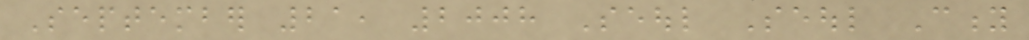September 21, 2008 Seoul Seoul City
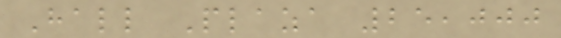Hall Plaza 25,000
